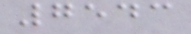7543
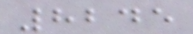8245
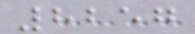8257
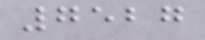7527
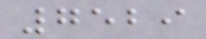7529
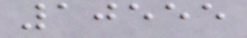10555
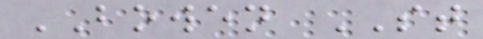BOWEN ST
